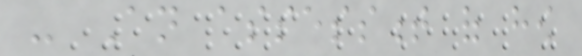- An assessment of how
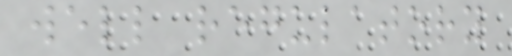well regulatory
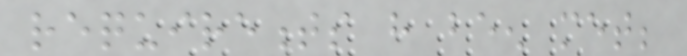requirements have been met;
